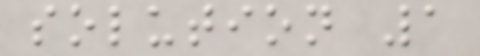solution 1
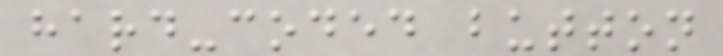hard-coded button
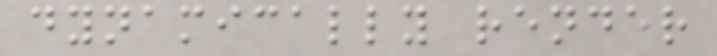dynamically render
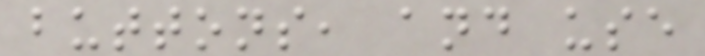buttons, and use
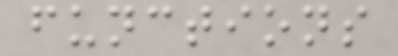functions
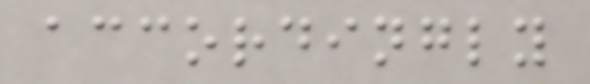accordingly
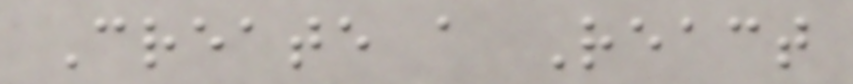Create a React
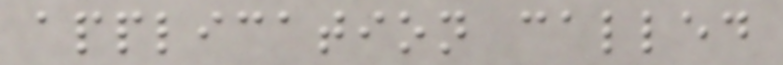application called
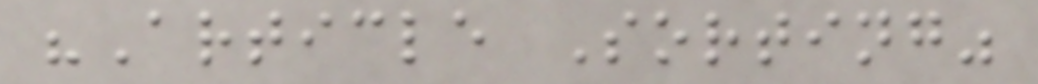"Article Sorting"
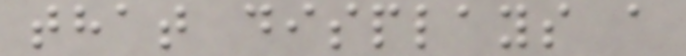that displays a
